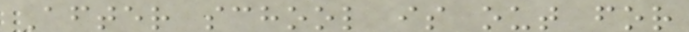After school is out for
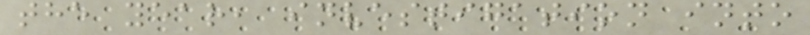the year, investigation into
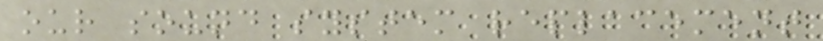our sound system replacement
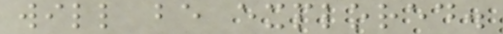will be explored.
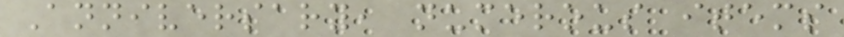Anniversary, numerous items
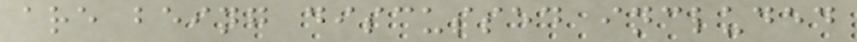are being discussed included
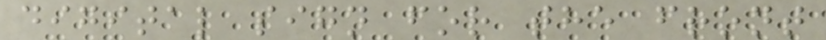digital sign for the front
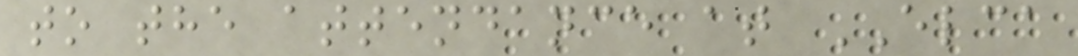to the attendance at ELCA
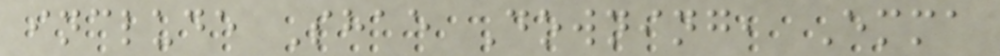include Shae Downing, Emma
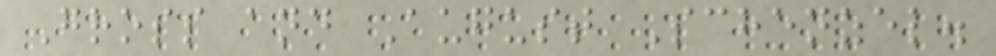Gross and August Schenzel.
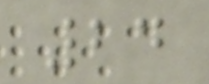24
